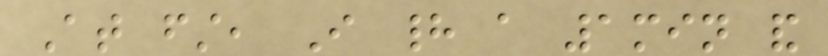At first, I had a 1min and
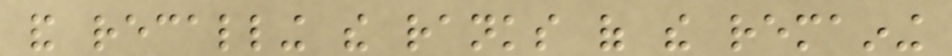and recalling the ranks of the remaining
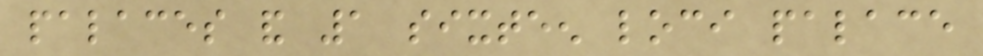palaces and 1 sixteen loci palace
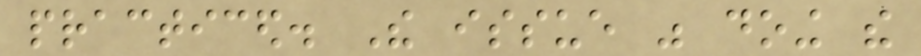practiced. The issue was doing the
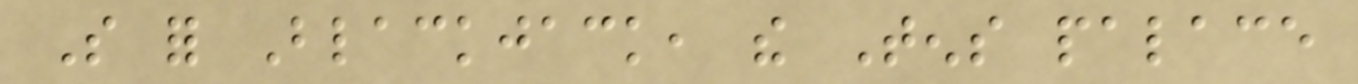So for Blackjack, the Tens palace
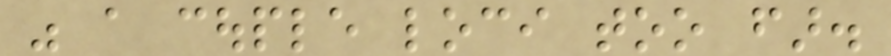was a couple loci too far.
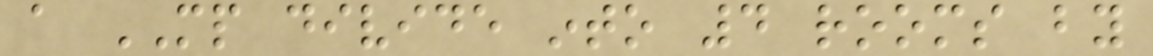a MP divide into 4 rooms by
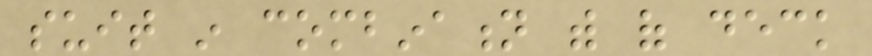suit in combination with of deck
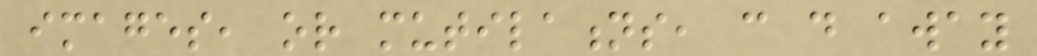images, or mutilations, can do away
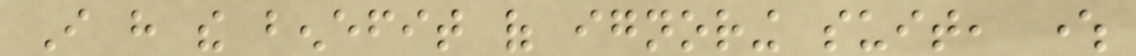I have the benefit of ignoring suit, where
